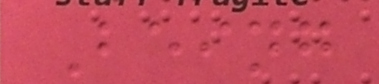Being
